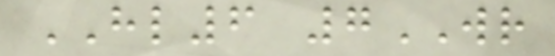HL6 7WR
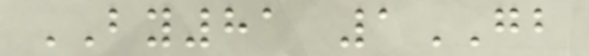BY81 1GB
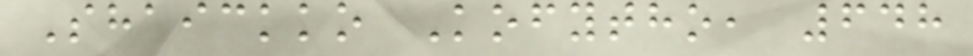Shaickko Kofytho, 648
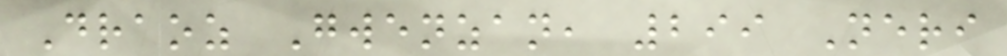Draoz Gwenzan, 299 Neri
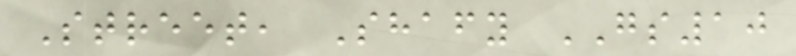Street, Shafy GS10
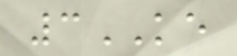3KE
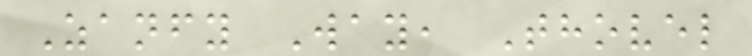Zanfy Way, Thovel
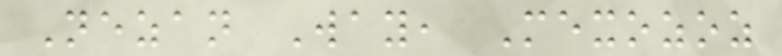Nezan Way, Mexozoz
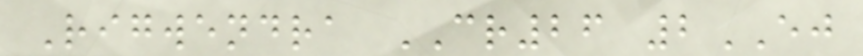Rigwendra CR26 2EJ
